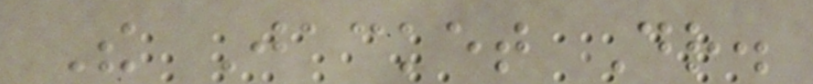The Jacket Dr.
